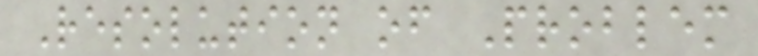Resolution of Problem
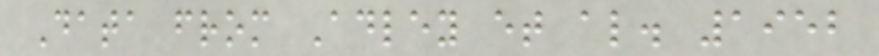Data from Adley et al. 1952
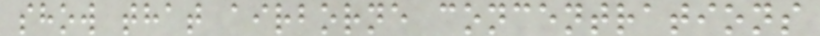show that airborne concentrations
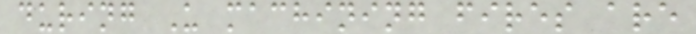during U machining fires are
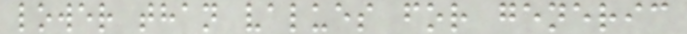lower than values for generic
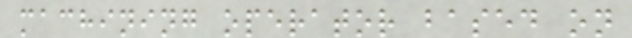machining operator based on
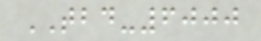TBD-6000
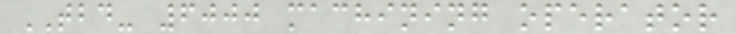TBD- 6000 machining operator
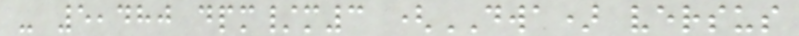- 5,480 dpm/m3 (DWA) versus
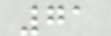71
